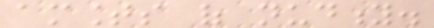amounts of nudity.
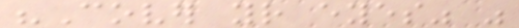"Cover your eyes" was
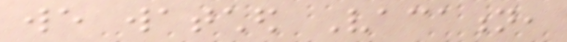we watched Vacation,
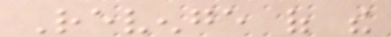Revenge of the
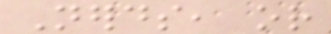Nerds, or
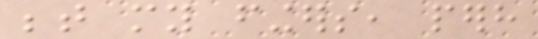between my fingers, perhaps
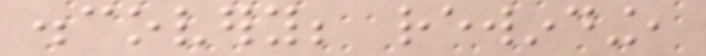discovery; rewinding,
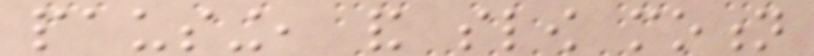pausing, and slow motion
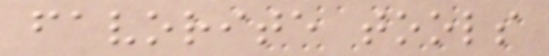favorite tools
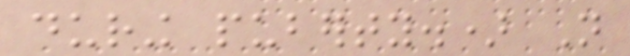during puberty.) Not
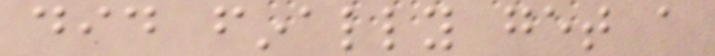did finally get a
